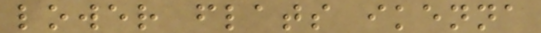lower flats ikenna
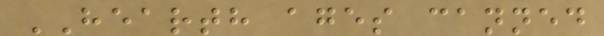HEARTH ages canned
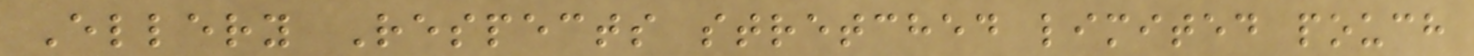Ellery Respects stretched limited pouch
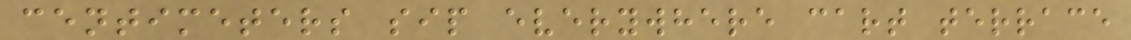centimeters sip everywhere cart terrace
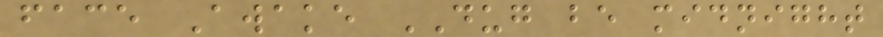face Awake DUG be midnight
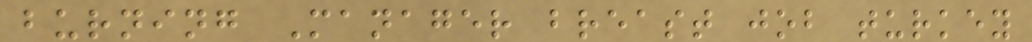burning Manager breast job turkey
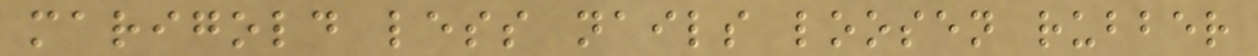marigold less nails loosen rubber
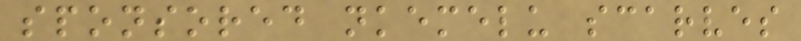sponsored nkemelu scarves
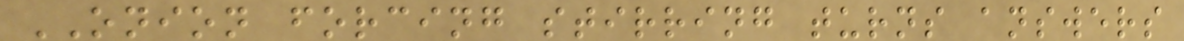ONION forcing stirring turns answers
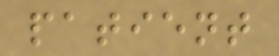patient
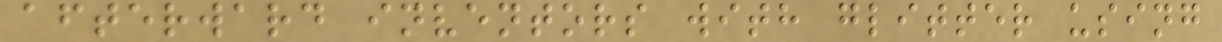afterward inventors with glitter using
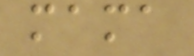mama
